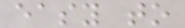easy to
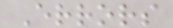Errors
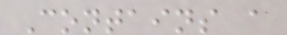Contains a
